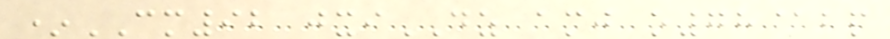*CM92 jxiDZ amj o78@bp
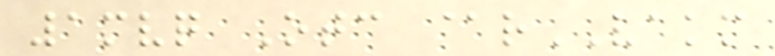1mvq Otc @rVAKM
